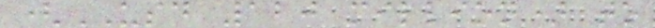(USD 120 million) to
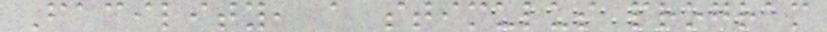Facility, a stimulus program
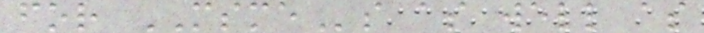for MSMEs as well as
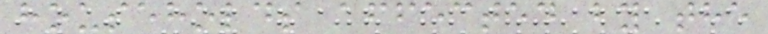households affected by the
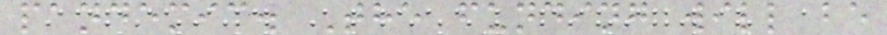pandemic. The funding will be
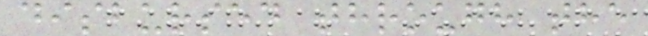disbursed through the
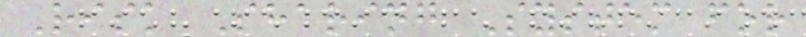Risk Sharing System for
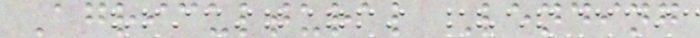Agricultural Lending
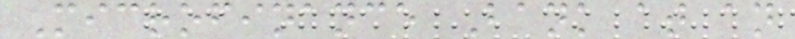Microfinance Bank at an
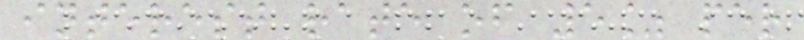interest rate of 5% per
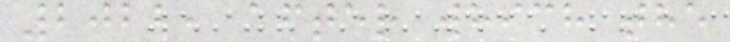2022, after which the
